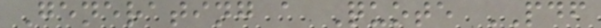Generating a Quote PDF
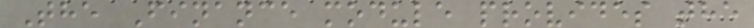The Finance module provides the
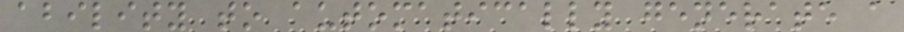ability to automatically generate a
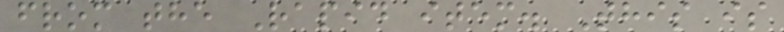from the Rapid item. This is
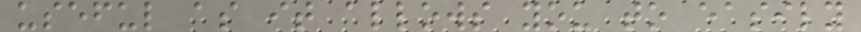useful as it allows you to easily
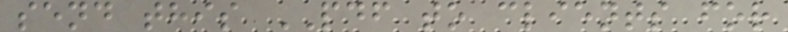send this PDF to clients for
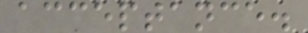acceptance.
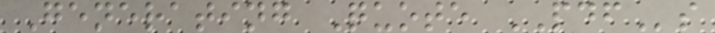Generating Quote PDFs
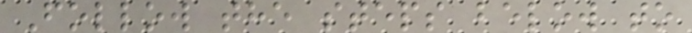Follow the steps below to
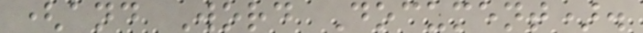(and Word Document).
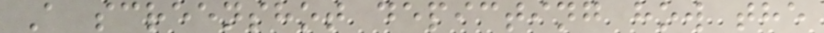A screenshot depicting how the
